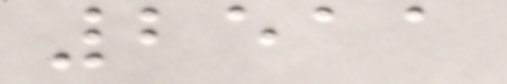2511
